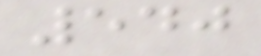540
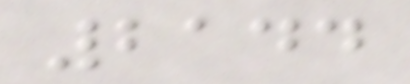2144
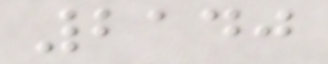2140
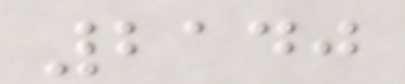2140
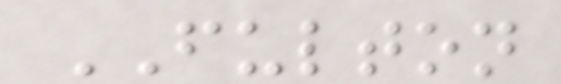FULTON
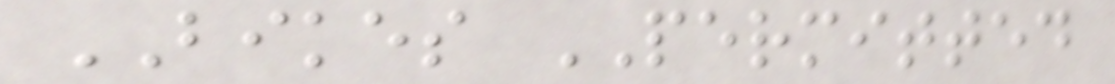BIKES PERMITTED
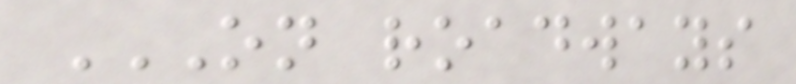ON ROADWAYS
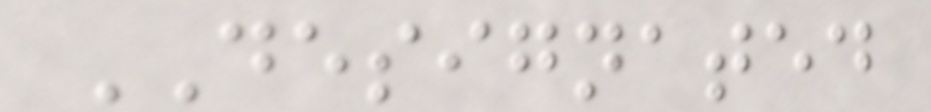DESIGNATED
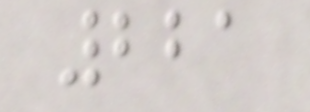221
